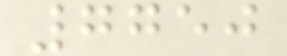7750
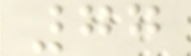77
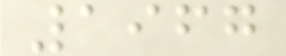1967
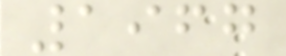1967
